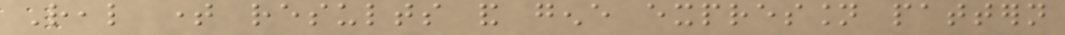Real time results and gene expression pattern
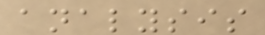analysis
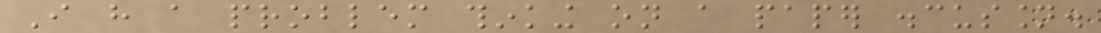I have a problem thinking on a paper discussion.
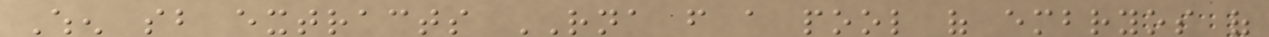When sb extracts RNA from a pool of embryos of
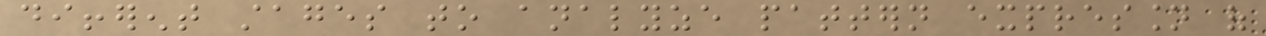different stages to analyze pattern expression of
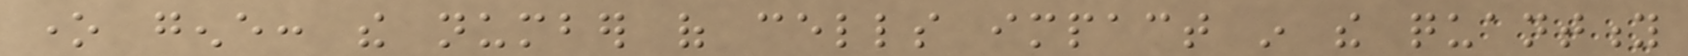one gene: the number of cells impact in the quantity
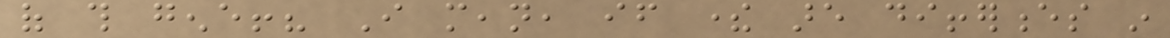of this gene!? I mean, if there are differences in
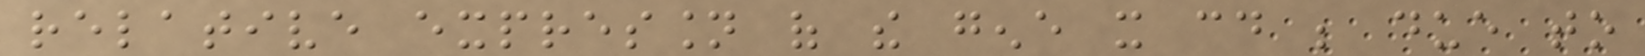relative expression of the gene it could be due to
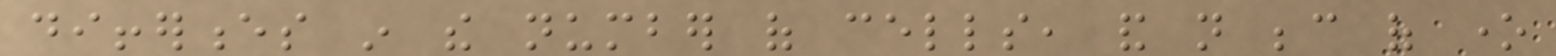differences in the number of cells, and not because of one
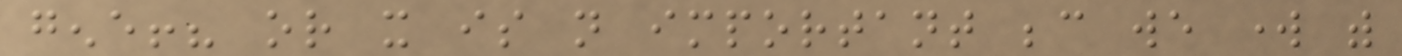gene!? or it is not important because we work with
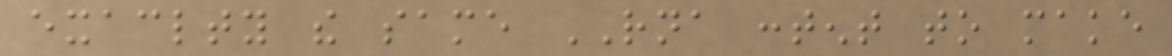exaclty the same RNA content to make
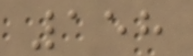158
